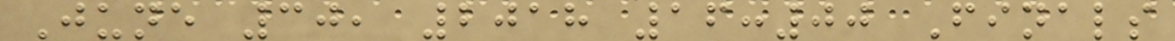June 30, 2018 16:00 Finals
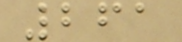261
